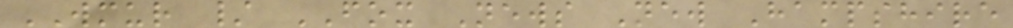WMUR / FOX News New Hampshire
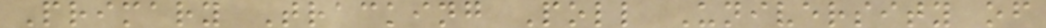Primary Tracking Poll University of
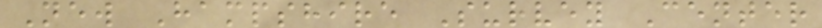New Hampshire Survey Center
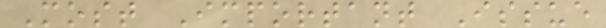Most Important Issue
